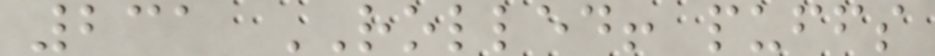231 ROLLED! puffs
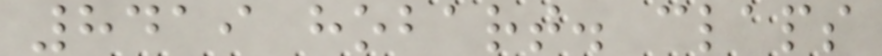8419 hobart. claps
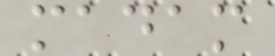madam
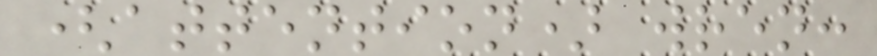(attention) wren:
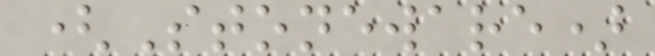(Stoneware)
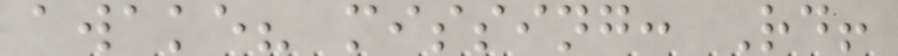awake? missing: Rd!
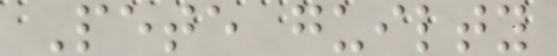Pete guilty
